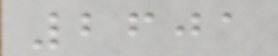2601
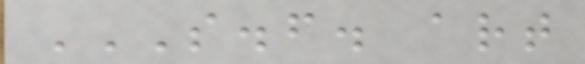S.F. ART
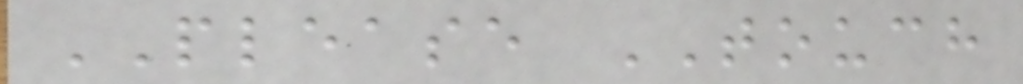PLEASE TOUCH
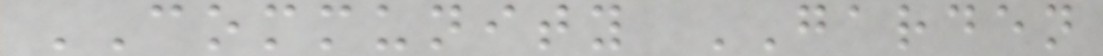COMMUNITY GARDEN
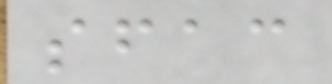sfac
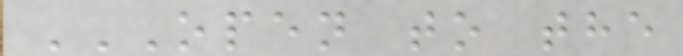OPEN TO THE
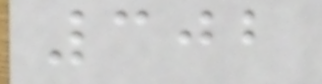302
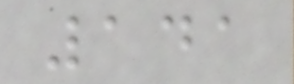141
